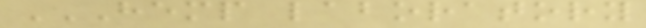HEMP LABORATORY
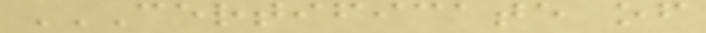CERTIFICATE OF
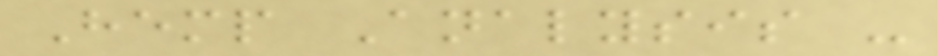Hemp Analysis -
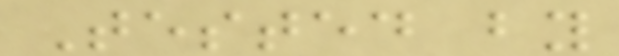Tested by
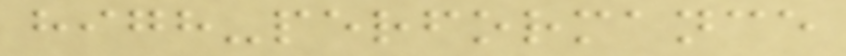high-performance
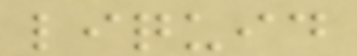liquid
